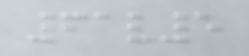61v5
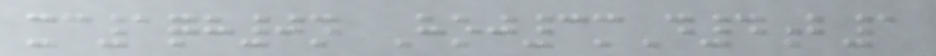xc1qh0n Hoj3mD4b1
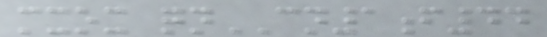mxox qnCN1f44
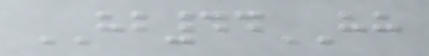HB44HH
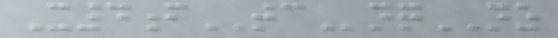X4fTCnqNZ
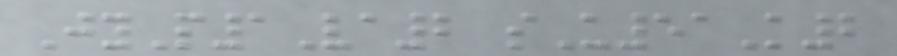JyP1Va2 sU51K2
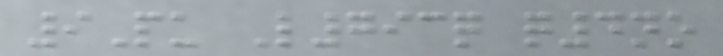9Pu L793q q4no
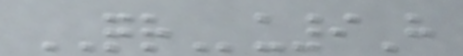QRu9H
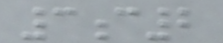3c2
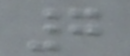7
